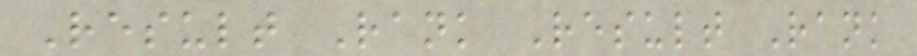Result Rank Result Rank
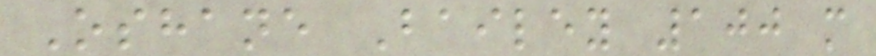Oshane Bailey 100 m
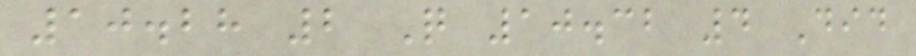10.28 2 Q 10.32 4 Did
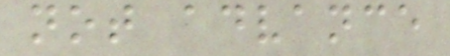not advance
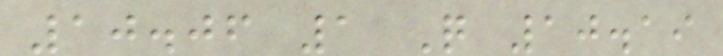10.06 1 Q 10.19
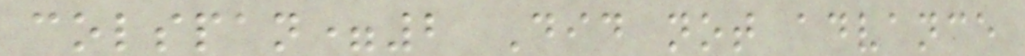colspan=2 Did not advance
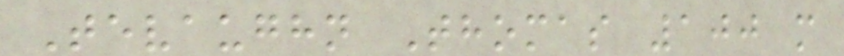Tevaughn Thomas 100 m
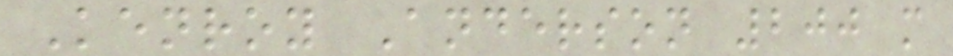Kenroy Anderson 200 m
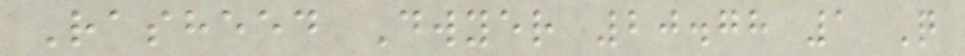Rasheed Dwyer 20.78 1 Q
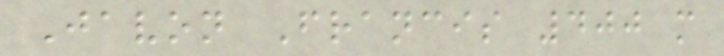Javon Francis 400 m
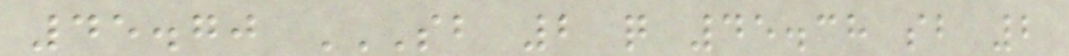45.70 SB 2 Q 45.38 SB 2
